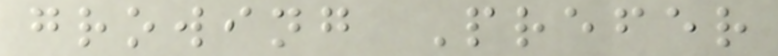growing Prefer
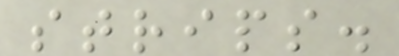strips.
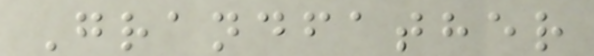Grandfather
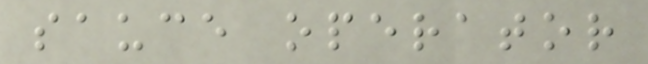sauce operator
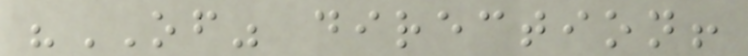"OF" direction!
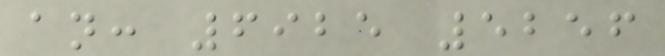an: 6925 5256
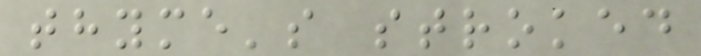thyme's stroked
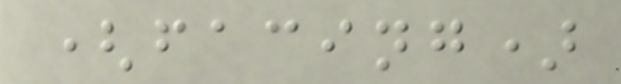(facing)
